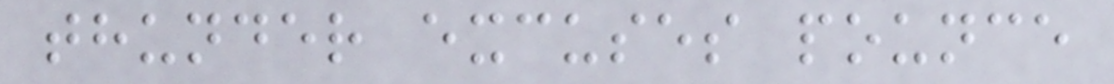thunder excuses pounce
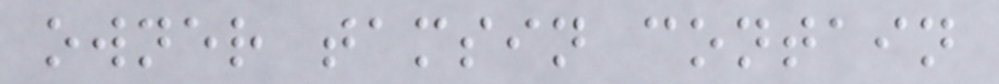owner tamsin contain
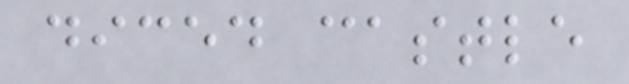diced castle
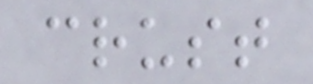crust
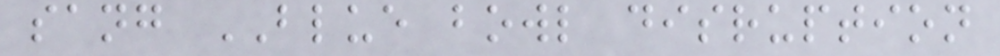sang BLUE bowl disruption
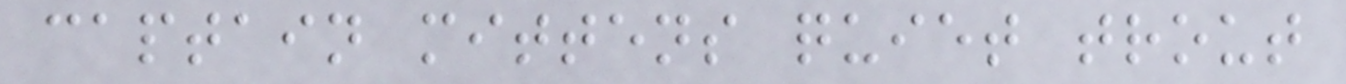captain mittens quiet trout
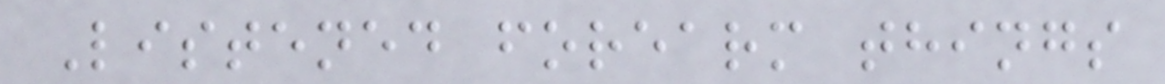Listened forearm things
